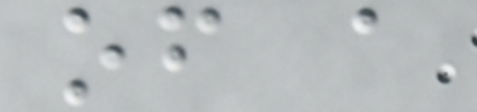of a
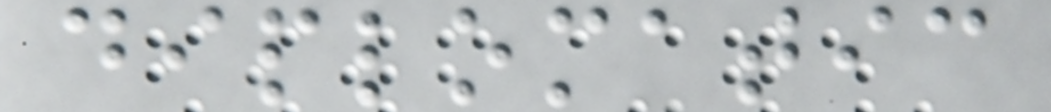diplomatic
